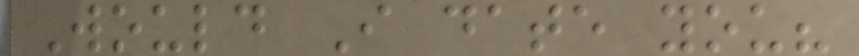Would I date you?
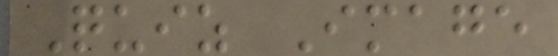Quiz Image
